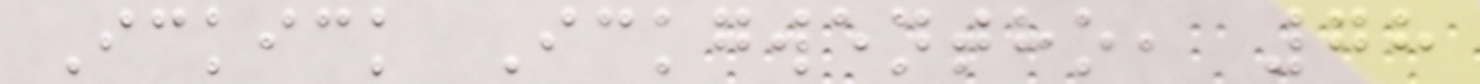Ickick Ickgwentho, 78
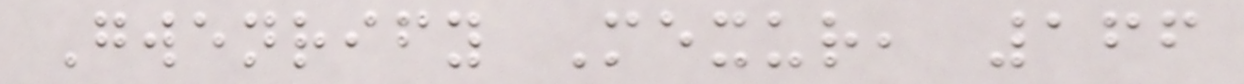Gwenrify Mexur, 166
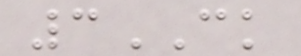3CK
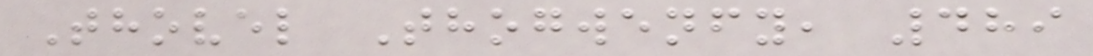Thovel Thogwenfy, 489
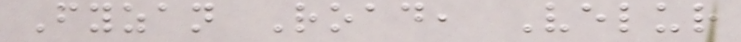Fyzan Road, Velur
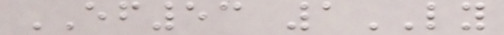EF53 1LY
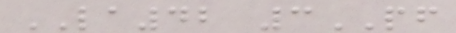LA42 3PF
